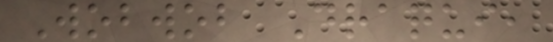Wobwob Draqui,
